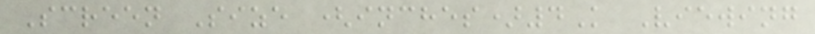Screen Size (inches)4K Viewing
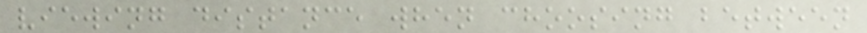viewing distance when choosing between
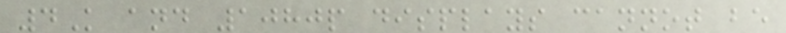4K and 1080p displays cannot be
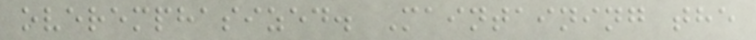overemphasized. Maintaining the
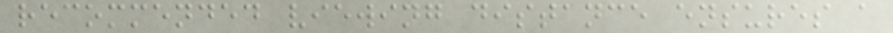recommended viewing distance ensures a
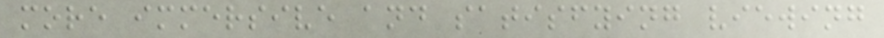more immersive and satisfying viewing
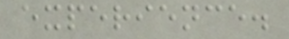experience.
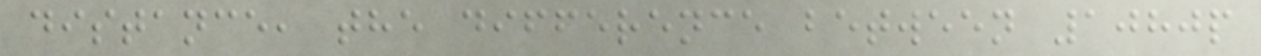distance, the difference between 1080p
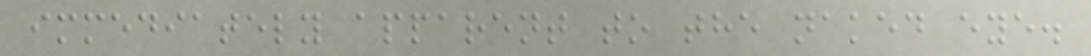immediately apparent to the naked eye.
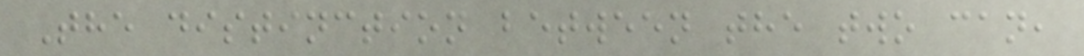The distinction between the two can,
